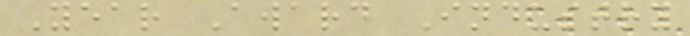Year Award Industry
